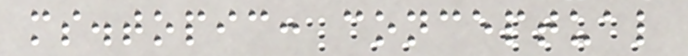ms.topic: conceptual
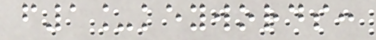f1_keywords:
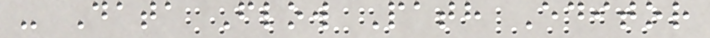- Data Flow Path Editor
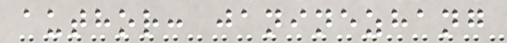author: janinezhang
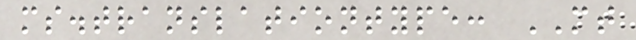ms.translationtype: MT
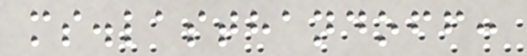ms.lasthandoff:
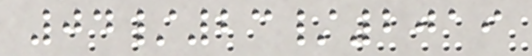04/23/2019
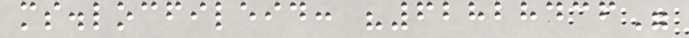ms.locfileid: "62828436"
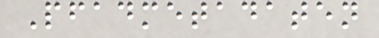Pfadmetadaten
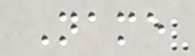Name
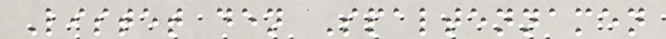Listet den Spaltennamen
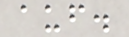auf.
